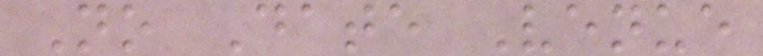No Date Venue
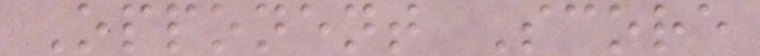Opponent Score
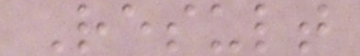Result
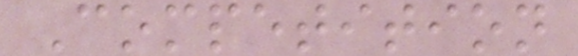Competition
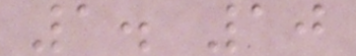1. 10
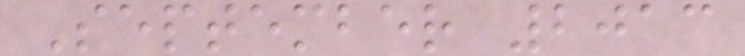September 2013
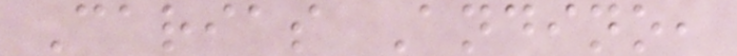Carias Andino,
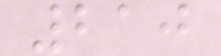210
